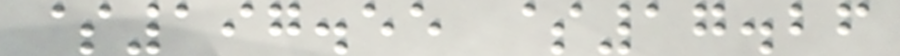$197.55 $17.26
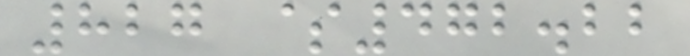827 $472.22
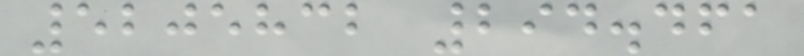5205832 294.461
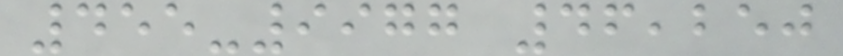455-9977 46,250
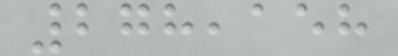278,158
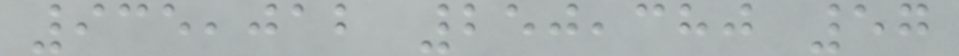935,012 250,380 57
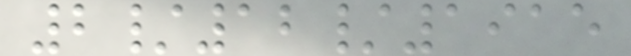2/12/1915
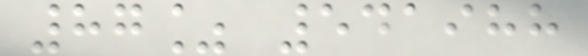87% 541988
